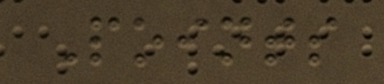Points
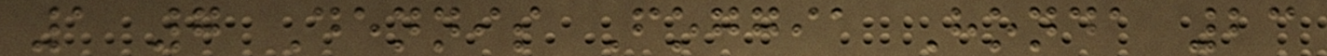1 7 Dennis Foggia Honda 23
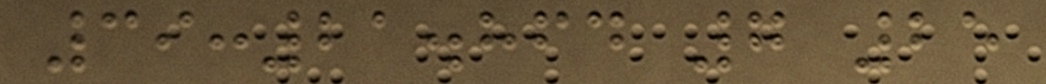39:21.864 7 25
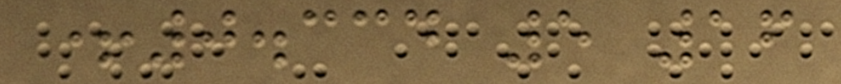+0.334 5 16
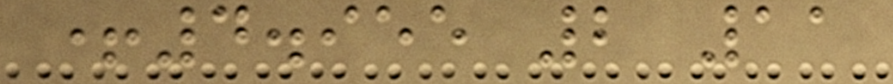+4.955 2 11
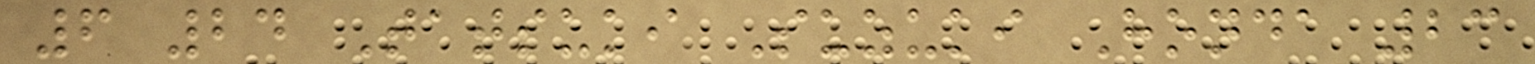6 24 Tatsuki Suzuki Honda 23
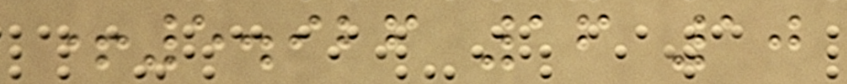+5.926 16 10
